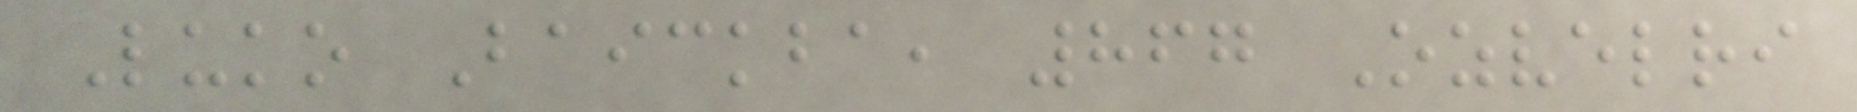Luko Baickba, 867 Ozvelri
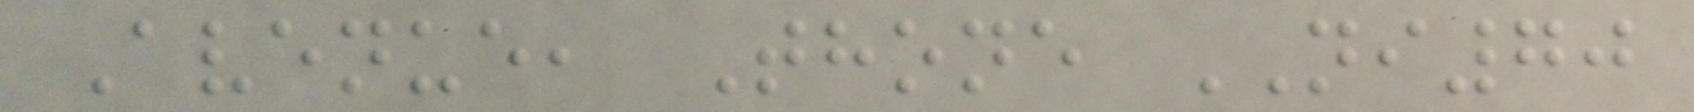Avenue, Thone NI70
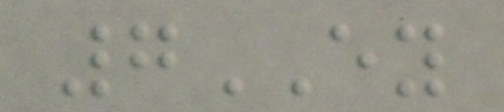7EY
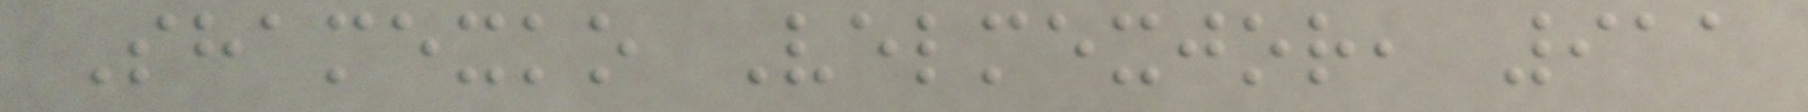Shamexko Velmexjor, 911
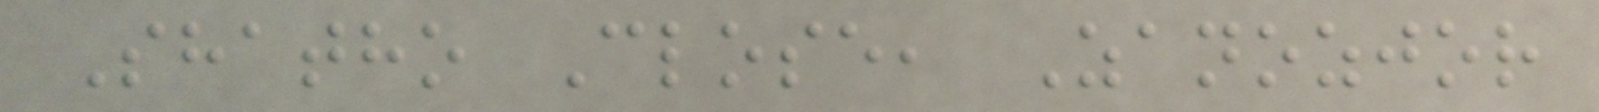Shatho Close, Zanozjor
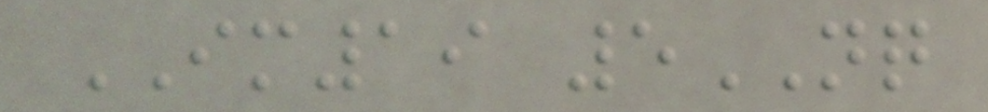IM19 5NQ
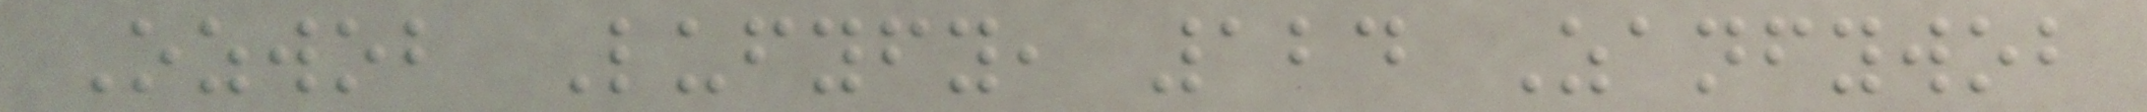Ozwob Lufyfy, 124 Zanfywob
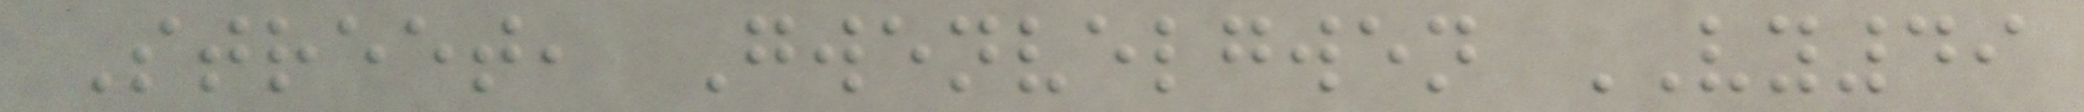Street, Gwenvelgwen VY49
